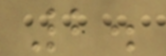2.
